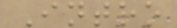Intro
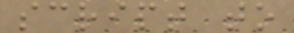script to
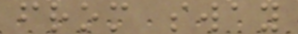from sway
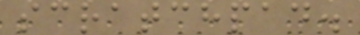scratchpad.
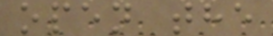open the
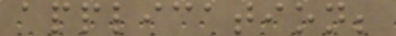application;
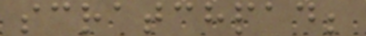scratchpad;
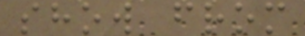show from
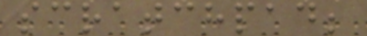scratchpad;
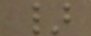}
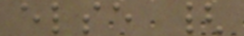else {
